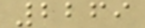2269
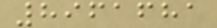8961681
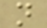n
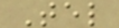Tel
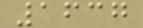1637
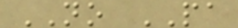NO PA
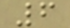6
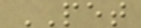PET
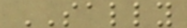SALLY
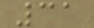31
